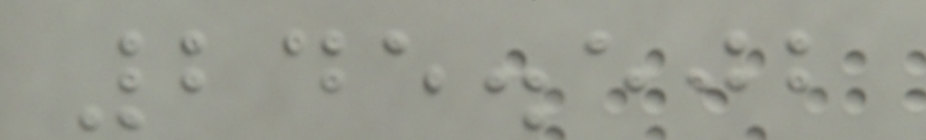245.502
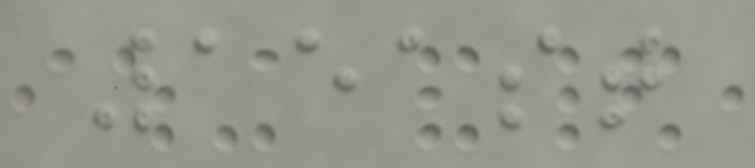151st
